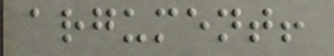argument!
